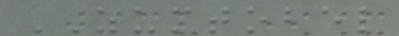ZUMTOBEL
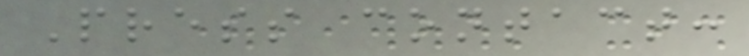Press contact:
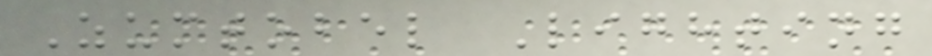Zumtobel Lighting
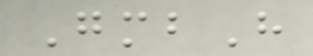GmbH
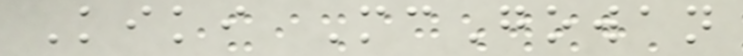Kiki McGowan
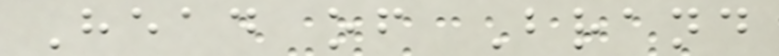Head of Brand
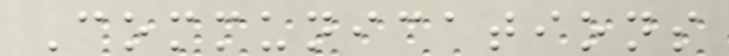Communications
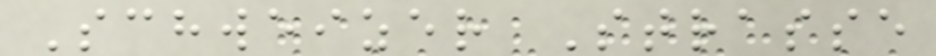Schweizer Strasse
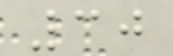30
